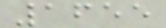1655
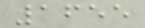1655
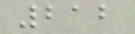212
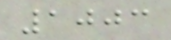1003
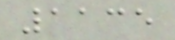1135
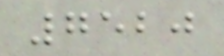7520
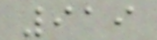919
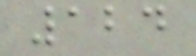124
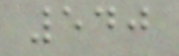540
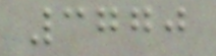3770
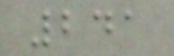241
